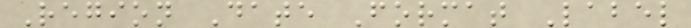Region Date Format Label
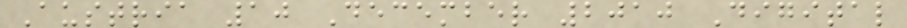Austria 10 December 2010 Digital
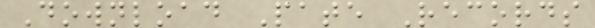Download Pate Records
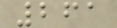261
